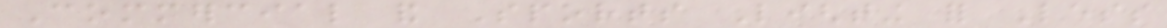Commercial and Sports Lighting for Less
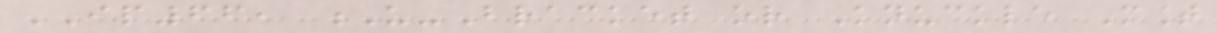IP66, U-Bracket or Knuckle Mount
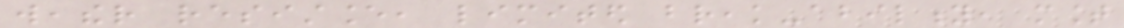weather resistance, limited break-ability, mount
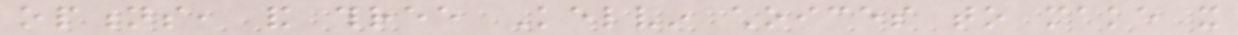options, and three Kelvin choices to make it
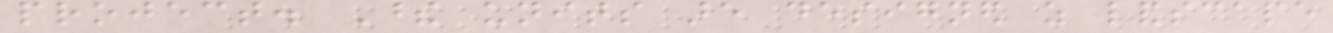project. These units are designed as landscape
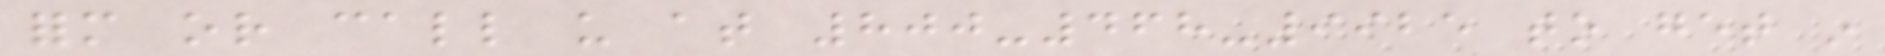form or call us at 800-468-9925 to get in
